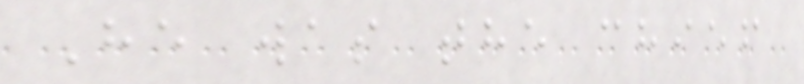He was the chief
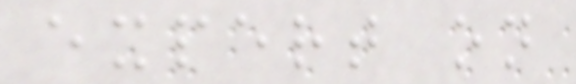expert on
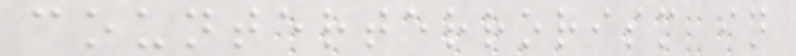counterterrorism in
